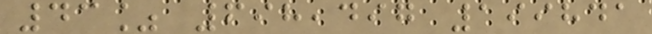43% 698,497 199841
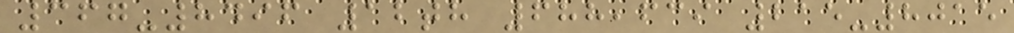367-8496 12th 688,639 215-8015
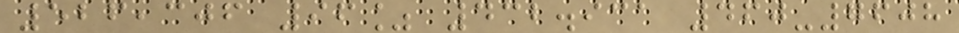526,306 96% 432.931 460-7608
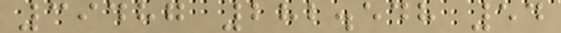39487 282.548 54
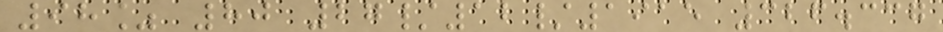98% 80 27/12/1915 326.337
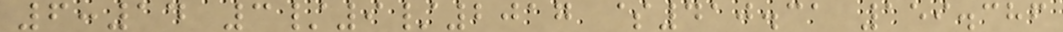6:14 3/9/2017 $410.31 159.386
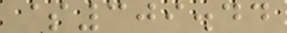$309.44
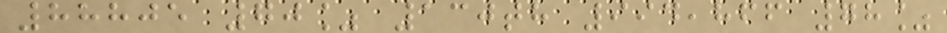88805 70% 130th 994,866 78%
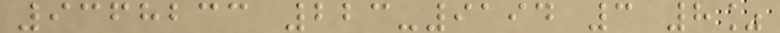9368233 223-9194 3 8%
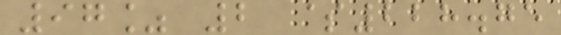97% 2 $228.75
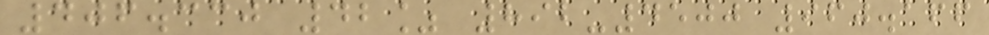406.330 42% 892-4500 960.166
